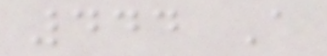444 A
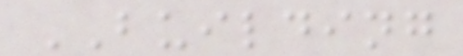BUILDING
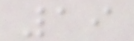19
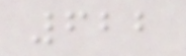622
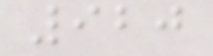920
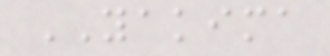YAKIMA
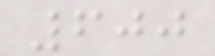600
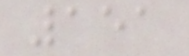151
